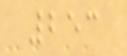253
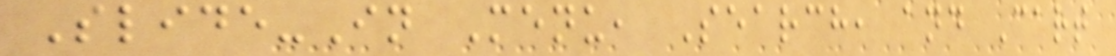Slide-In Menu, Search, and Cart
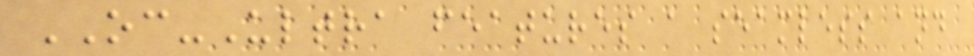OC-Ultra features a seamless and
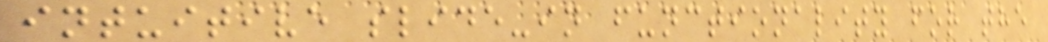intuitive slide-in functionality for the
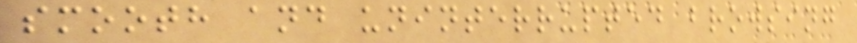smooth and uninterrupted browsing
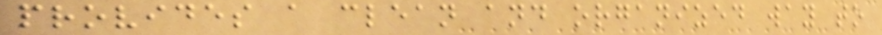provides a clean and organized way to
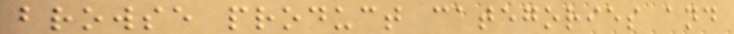browse product categories and
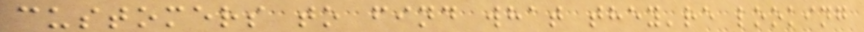customers to find what they're looking
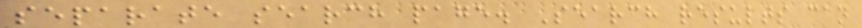separate search page. Search results can
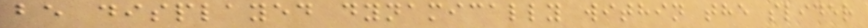be displayed dynamically within the slider
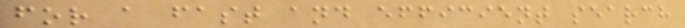for a fast and efficient search
